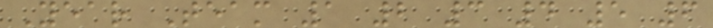Year Team 1 2 3 4 5 6
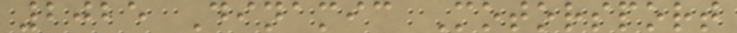2025 Dinamic Motorsport
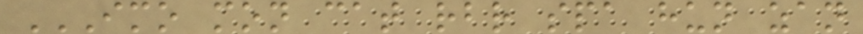IMO MON CAT RBR SPA HUN ZAN
